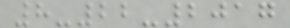8-22-2017
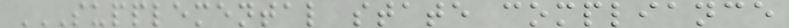SUPPLEMENTAL STATE COMPLIANCE
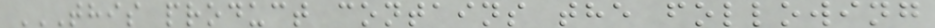THIS PRODUCT CONTAINS THE FOLLOWING
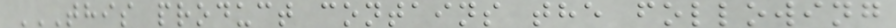THIS PRODUCT CONTAINS THE FOLLOWING
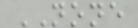NONE
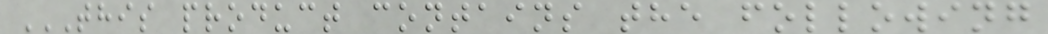THIS PRODUCT CONTAINS THE FOLLOWING
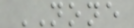NONE
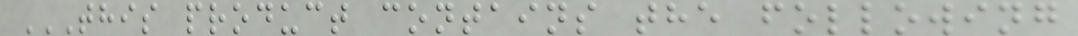THIS PRODUCT CONTAINS THE FOLLOWING
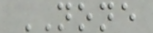NONE
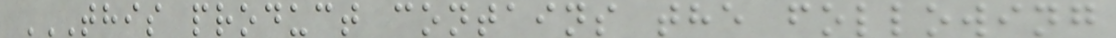THIS PRODUCT CONTAINS THE FOLLOWING
